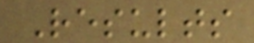Results
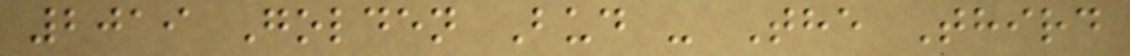2019 Golden Bud - The Third
